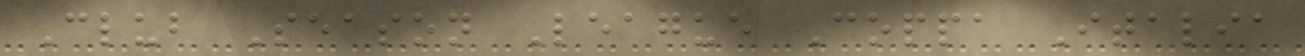Club Season League Coppa Italia
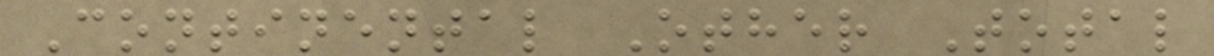Continental Other Total
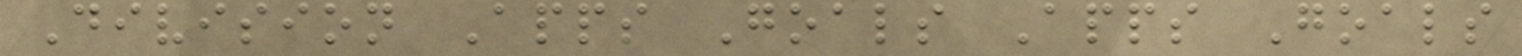Division Apps Goals Apps Goals
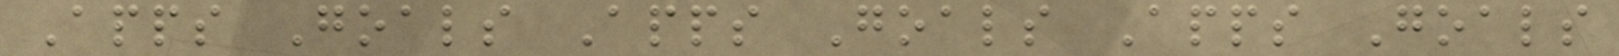Apps Goals Apps Goals Apps Goals
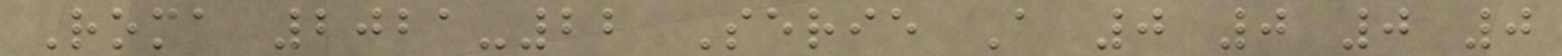Roma 2021-22 Serie A 0 0 0 0
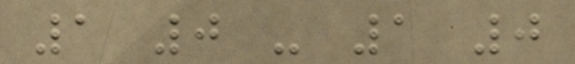1 0 - 1 0
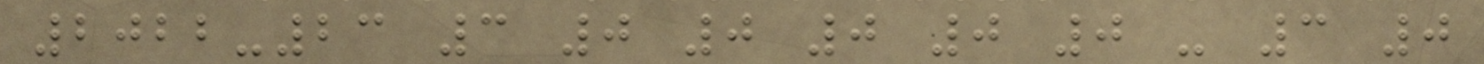2022-23 3 0 0 0 0 0 - 3 0
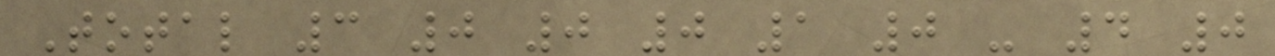Total 3 0 0 0 1 0 - 4 0
